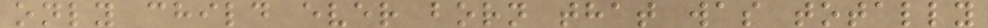only child ever born that was totally
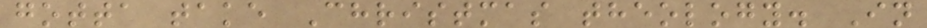gotta take Christmas theology. In
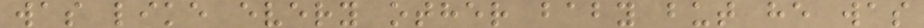was like every other baby but he was
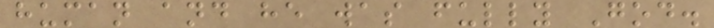human and he was fully God.
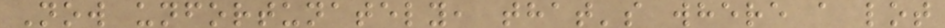Now unfortunately, that's where a lot
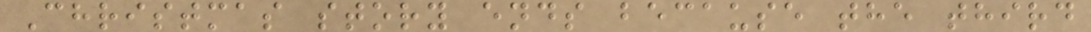Christmas story ends because the third
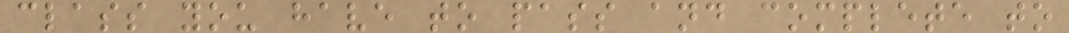class you have to pass and complete to
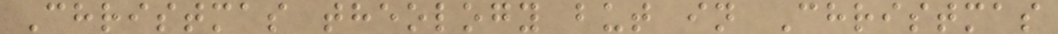Christmas theology but in Christmas
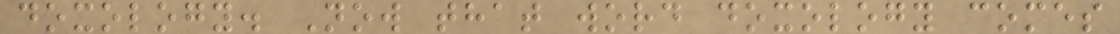doxology. Now that word doxology comes
